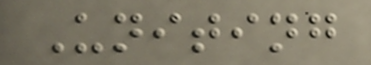Uniting
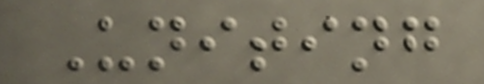Uniting
